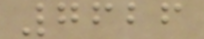7626
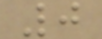0
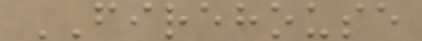FIREHOUSE
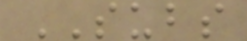SUBS
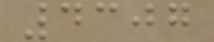4307
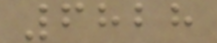6828
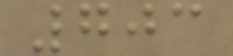703
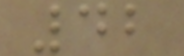42
